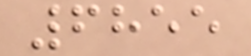6855
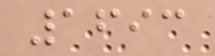1693
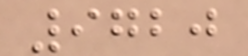9720
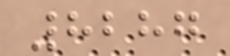8287
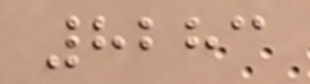8283
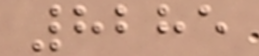8285
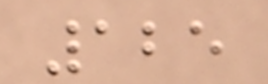125
